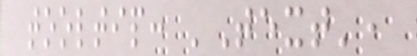tooltip: 'Text',
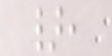},
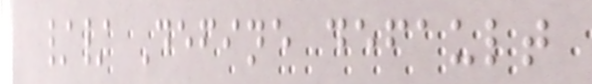// Define default
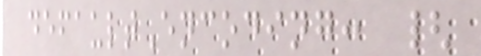defaultEncoding: {
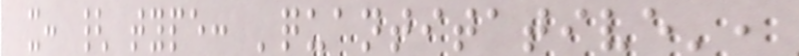x: { type: 'quantitative',
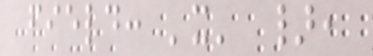field: 'x' },
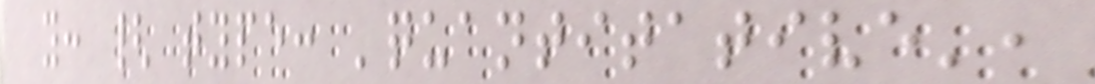y: { type: 'quantitative',
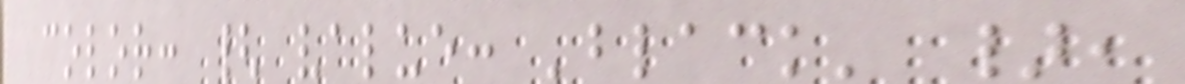color: { value: 'black' },
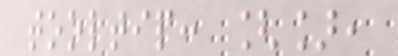tooltip: [],
